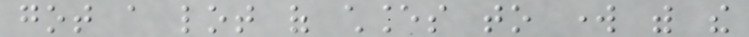got a lot of chances to work with the
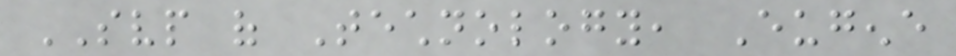SVP of Technology, Eugene
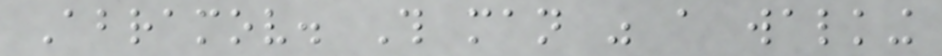Abramov. This man was a walking
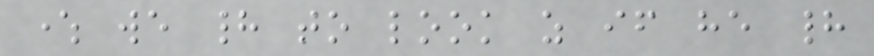where we had to look as if he had
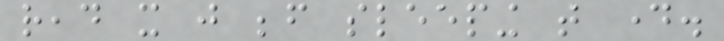read it just before sleeping that day.
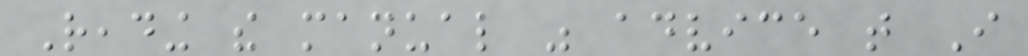Reading the manual was advice that I
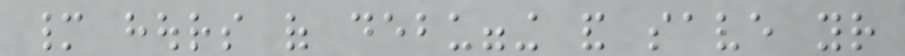many hours of debugging and save your
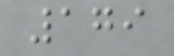179
